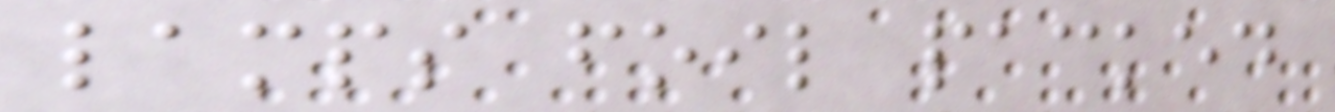lamps foil packed
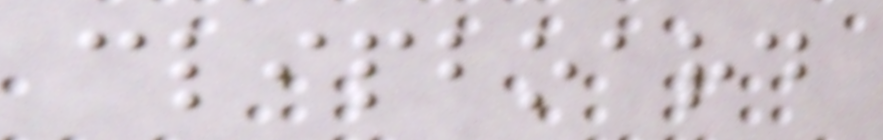clipboard
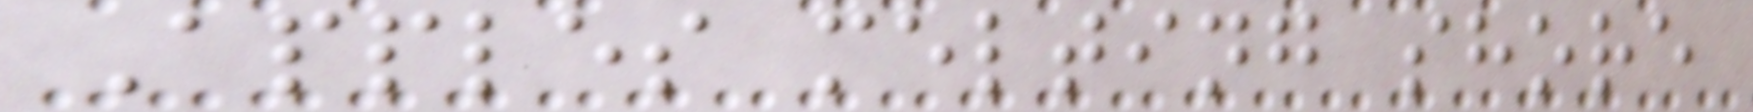Apples melting shore
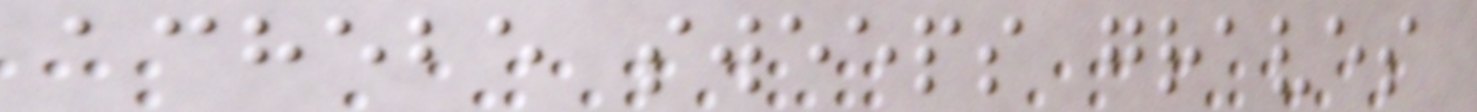achebe sweeps graves
